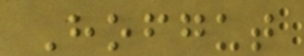Hofgut
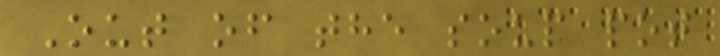Out of the soup pot
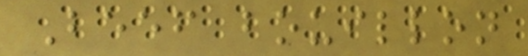Beef bouillon
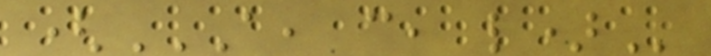(A, C, L)
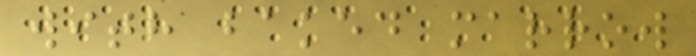with baked marrow
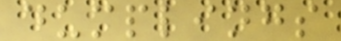dumplings
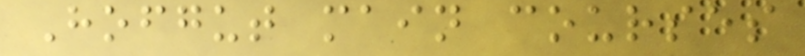Hofgut main courses
